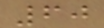60
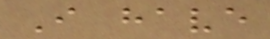I have
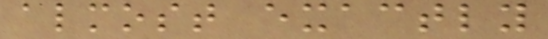almost exactly
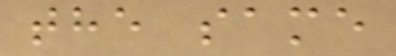the same
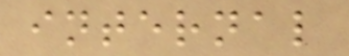internal
